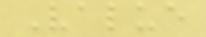Value
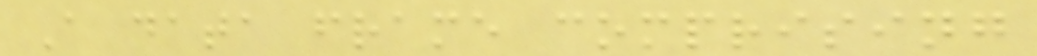A data frame comprising
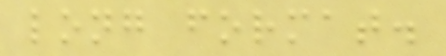long format.
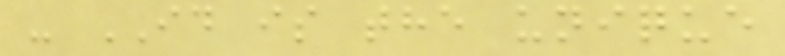- ID is the unique
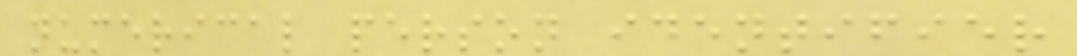numerical person identifier
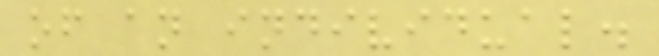of an individual.
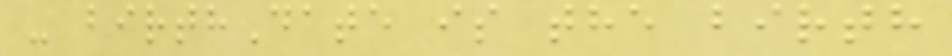- birthDate is the birth
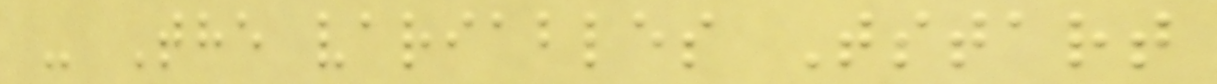- The variables Tstart
